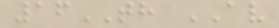16TH AV
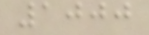1000
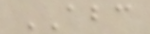ABC
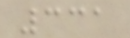331
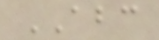ABC
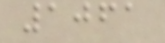1061
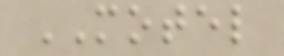MOTEL
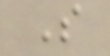S
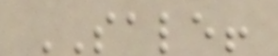SALE!
